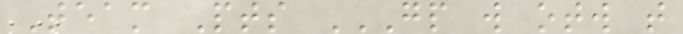Team Pts GP W OTW T
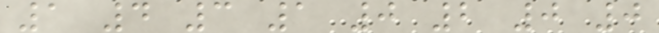1 4 3 1 0 2 0 0
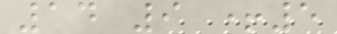14 9 +5
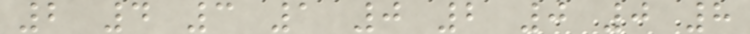2 4 3 1 0 2 0 0 8
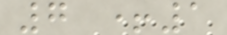7 +1
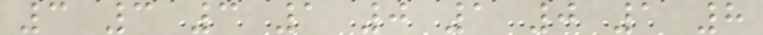3 3 3 1 0 1 0 1 8
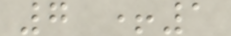7 +1
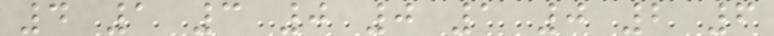4 1 3 0 0 1 0 2 6
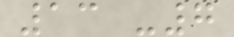13 -7
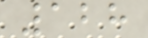128
